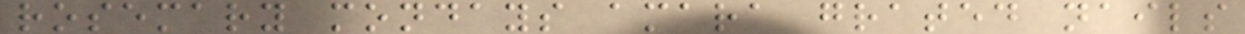rosemary mondays amara grated nails
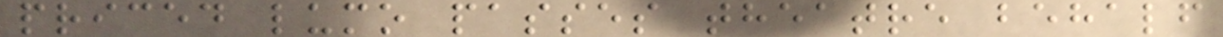priced lumo passes theatre behalf
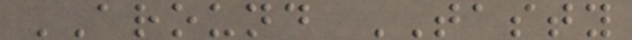AROUND TASTY
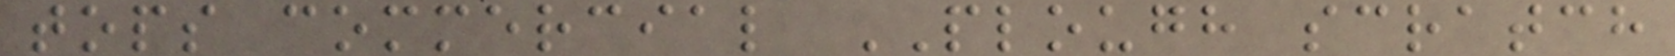tops commercial PLOUGH scratch
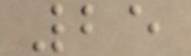25
